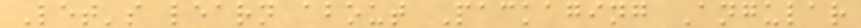Let's learn about Packaging Angular
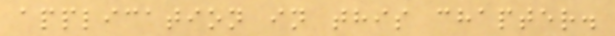application in this chapter.
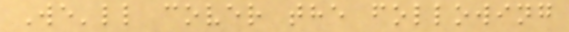We'll cover the following
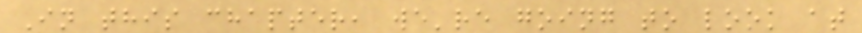In this chapter, we're going to look at
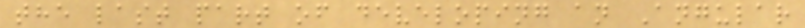the last part of developing an Angular
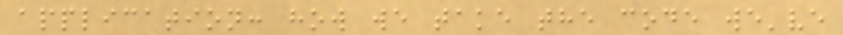application: how we take the code we've
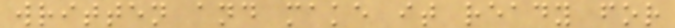written and make it ready for
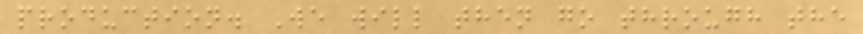production. We will then go through the
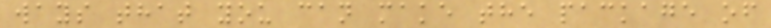ways that you can make the package of
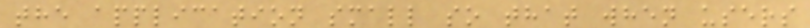the application small so that when users
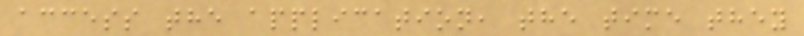access the application, the time they
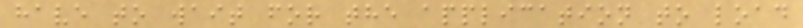have to wait for the application to load
